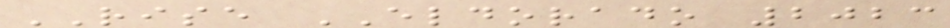RISE ELDORADO 2023
